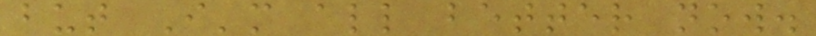but I'm all better now.
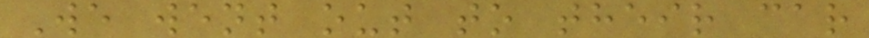We went out to their car
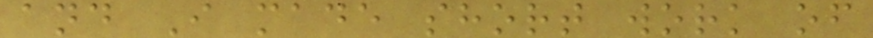and I made short work of
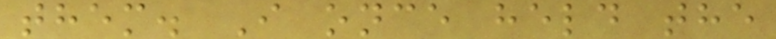them. I once held the
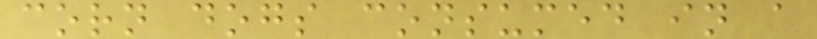corn dogs consumed in a
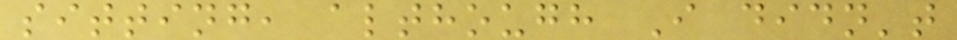sitting, although I didn't
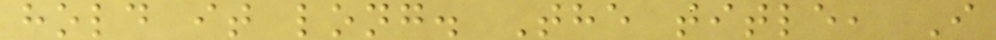hold it long. The title, I
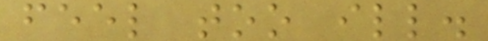feel too ill.
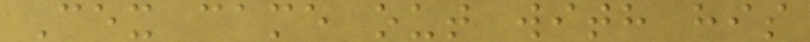Cex came out with his
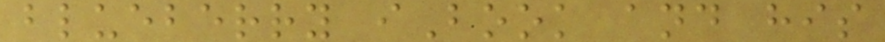blueberry iBook and his
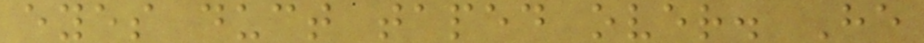eyes duct taped over. He
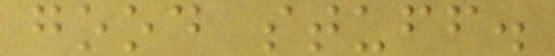good stuff.
